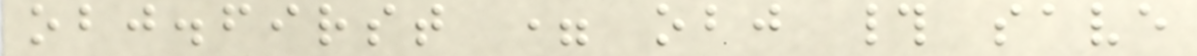obj.first = obj # save
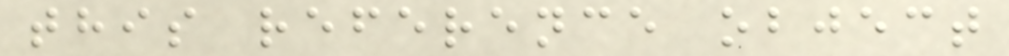this reference object
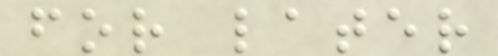for later
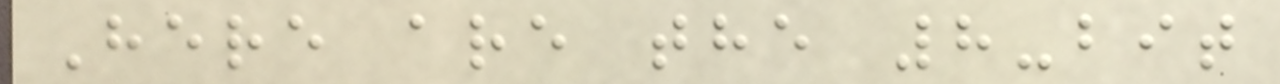Here are the 8-bit
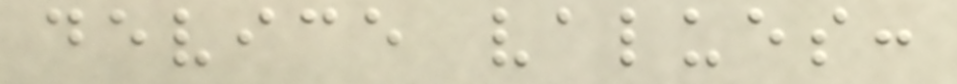device values:
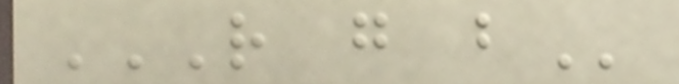R G B
